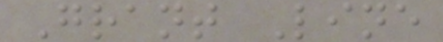Grant Line
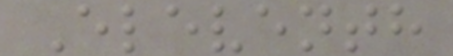Eleventh
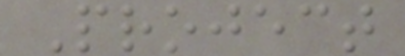Project
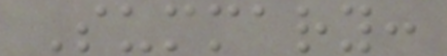Summary:
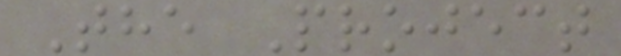The Project
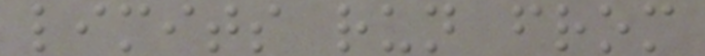limits run from
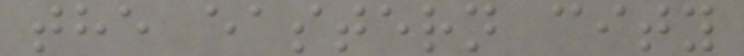the eastern city
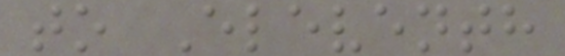to Eleventh
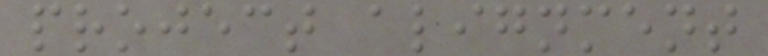project alignment
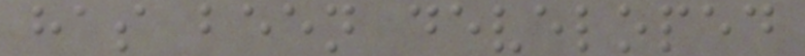has been developed
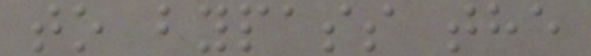to bypass the
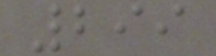299
